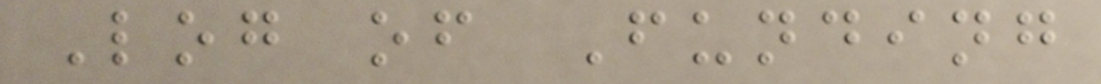Log of Funding
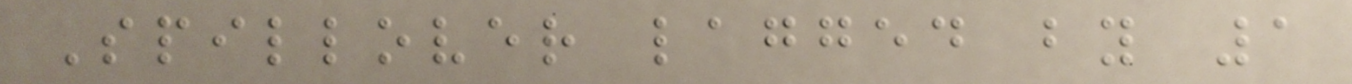Spillover lagged by 1
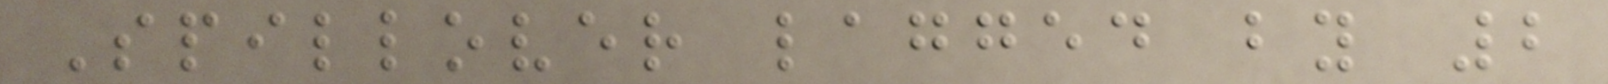Spillover lagged by 2
